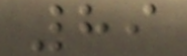89
